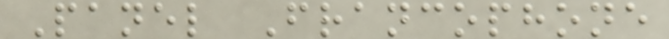Panel Francophone
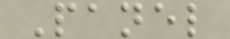Panel
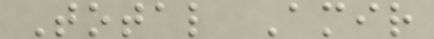Total Amir
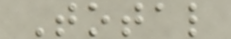Total
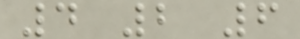4 2 6
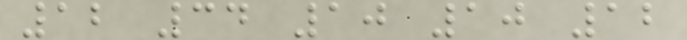12 34 10 10 12
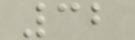32
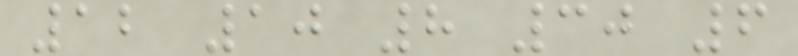12 10 8 30 6
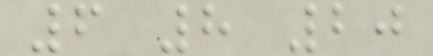6 8 20
